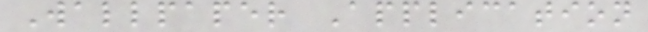Wallpaper Application
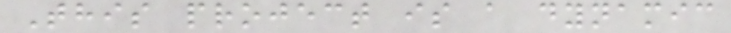This project is a dynamic
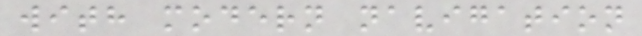with modern navigation
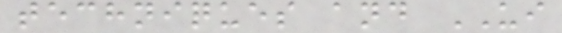techniques and UI
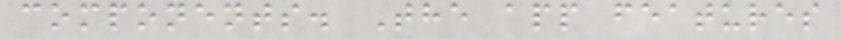components. The app features
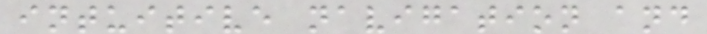intuitive navigation and
